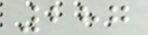287
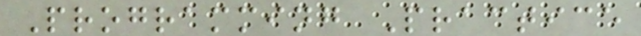Programming Practice
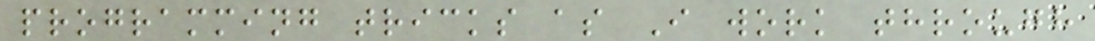programming tricks as I work through
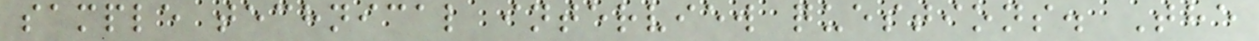sample technical interview questions. The
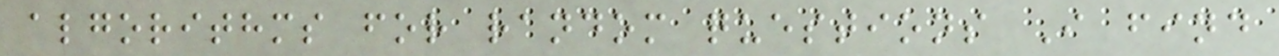algorithms for random questions I find
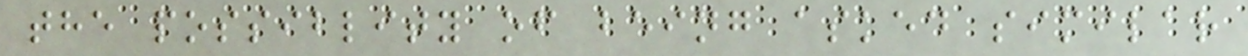the possiblity of being asked similar
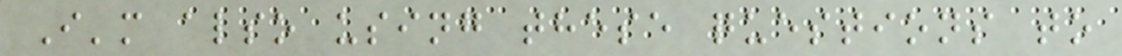I'm also using these questions to
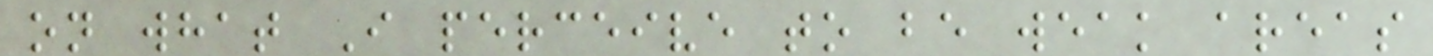on what I perceive to be weak areas
